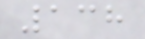138
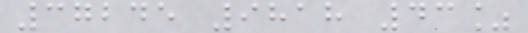37245 9818 43%
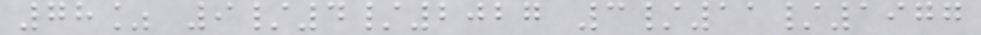78% 9/4/2027 3/11/1977
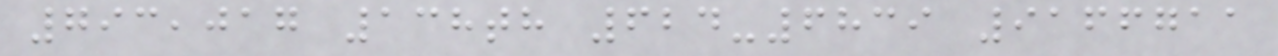793,017 138th 624-6839 9166711
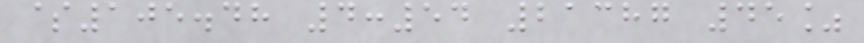$105.48 4:54 21387 45%
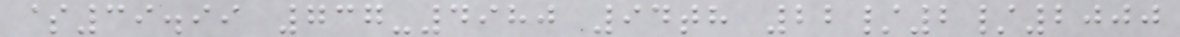$39.99 737-4980 94th 22/2/2000
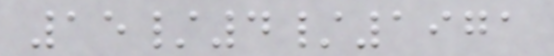15/4/1971
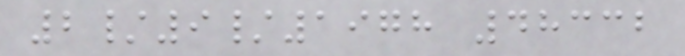2/9/1978 48332
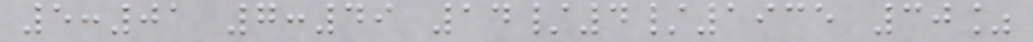5:01 7:49 14/4/1935 30%
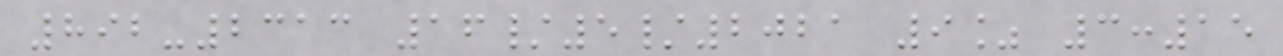892-2313 16/5/2021 9% 3:15
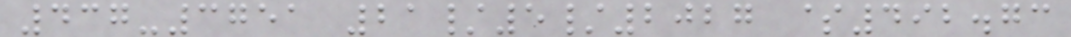437-3751 21/5/2027 $492.73
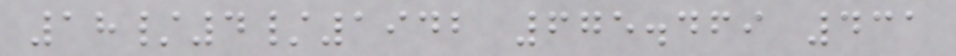18/4/1942 675.469 431
